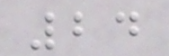24
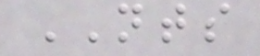NTS
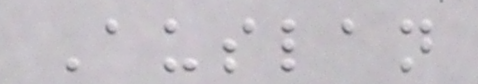Auslan
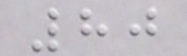80
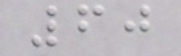60
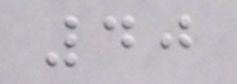40
